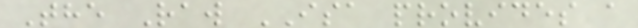The Raw ISA provides a
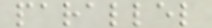parallel
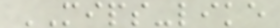MIPS-like
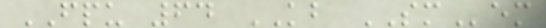FPU 64 KB SMem
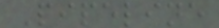Pipeline
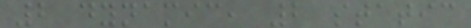2 dynamic, 2 static
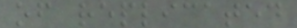of replicated
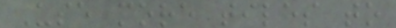Use more tiles to
